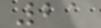21
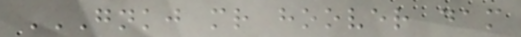GNKJ MR HOOVER DAM
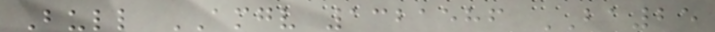Bull AMGV 1321586 BA25
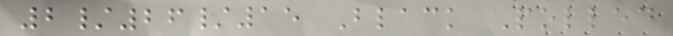2/26/15 Black Polled
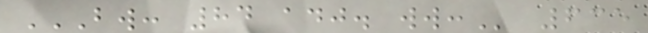BW: 84 ADJ. WW: 635
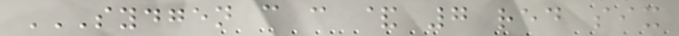SYDGEN C C & 7 RED SIX
